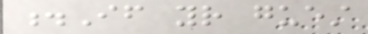.If your guest
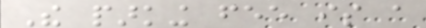The parking fee is a
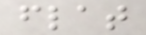flat
